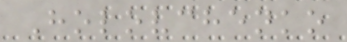Holovchenko
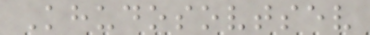Khudosovtsev
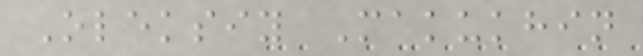Oleksiy Makukhin
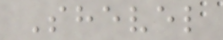Shevel
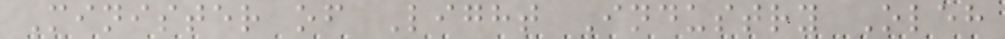Minister of Light Industry Oleh
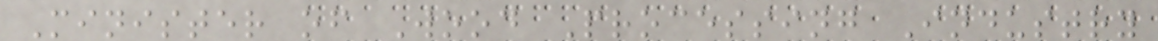Minister of Wood Processing Industry
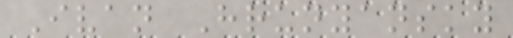Ivan Hrunyansky
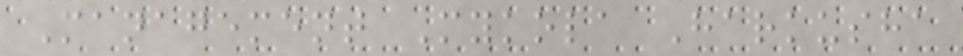Management Mykola Harkusha
